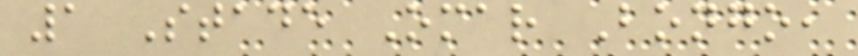1 Stade Omar Bongo,
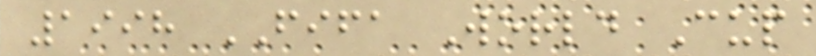1998 FIFA World Cup
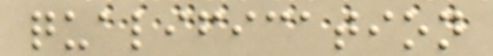qualification
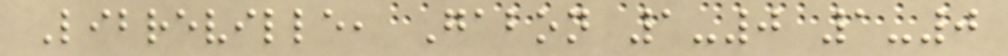Libreville, Gabon 1-0 1-0
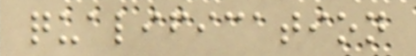qualification
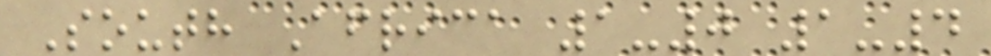South Africa 1-0 1-4
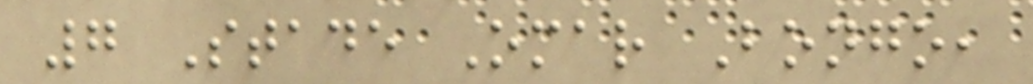7 Stade Omar Bongo,
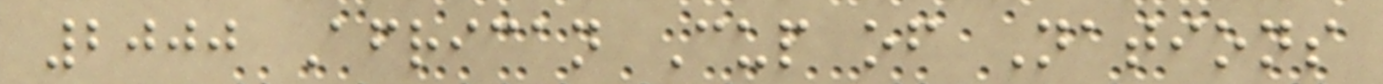2000 African Cup of Nations
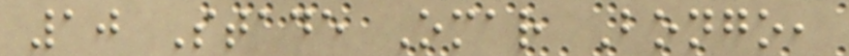10 Stade Omar Bongo,
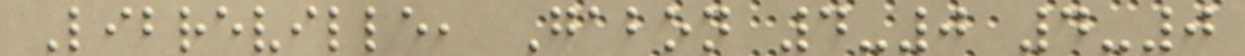Libreville, Gabon 4-0 4-0
